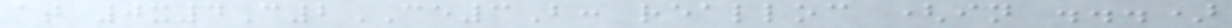at 0x4C2CE3B: realloc (in ...)
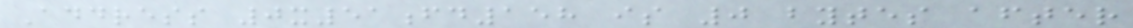Address 0x51fd158 is 0 bytes after
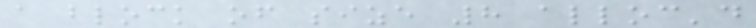a block of size 8 alloc'd
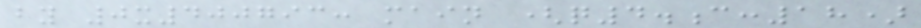by 0x400793: main (q4.c:18)
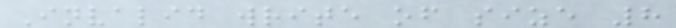Invalid write of size 8
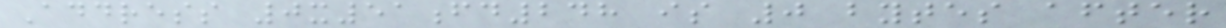Address 0x51fd248 is 0 bytes after
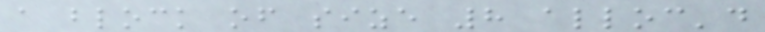a block of size 8 alloc'd
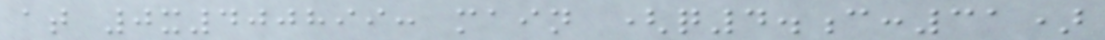at 0x400899: main (q4.c:31)
